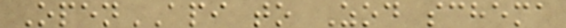OpenAPI to Zod schema
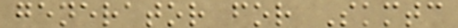generator for Skmtc
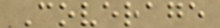Coverage
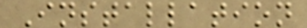Installation
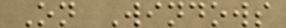On Windows
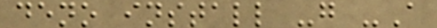deno install -g -A
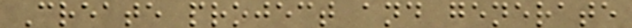Create project and generate
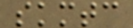skmtc
